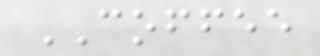COFFEE
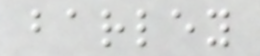barley
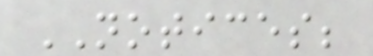NOTICES;
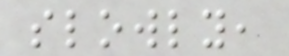slowly,
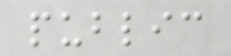public
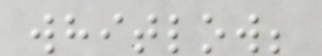whitlow;
